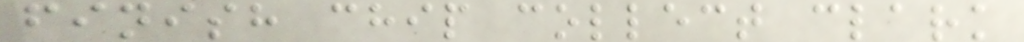finish chip collect clark
